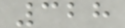328
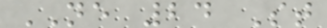NE 24 St
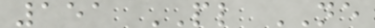151 PL NE
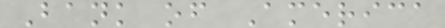Bank of America
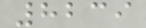8239
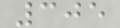305
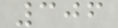306
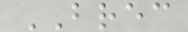BREC
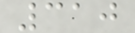310
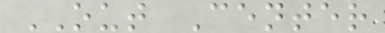OUT Center
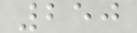250
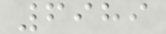6989
